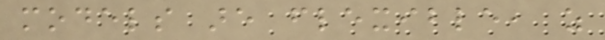models are flexible, as
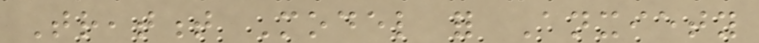Treatment Model for Anxiety
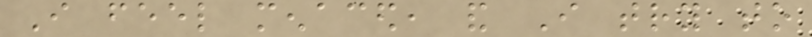I feel menaced, and I try to
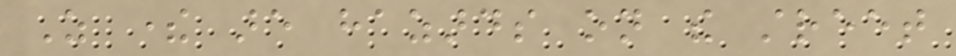As there are hazards on the street
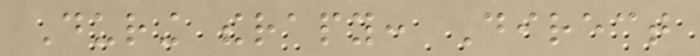During therapy: Direct
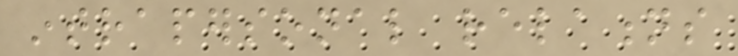intrapersonal relations
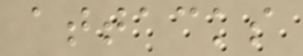attacks
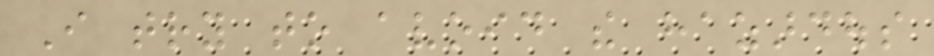I try to avoid the hazardous
